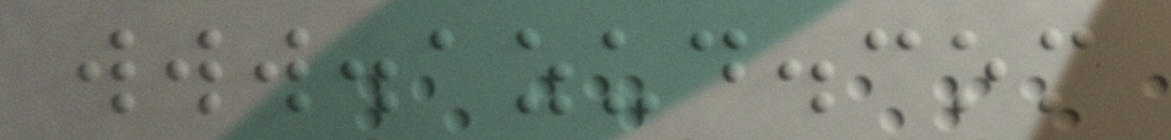www.azud.com
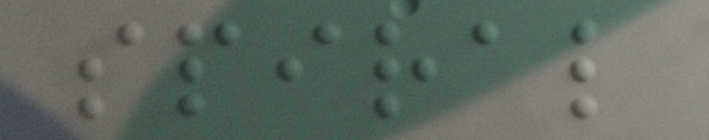spiral
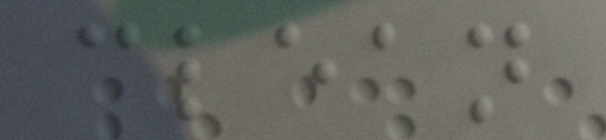clean
